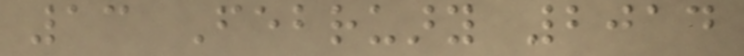13 February 2014
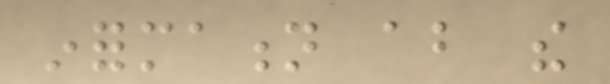information about the
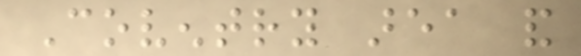Coventry area and
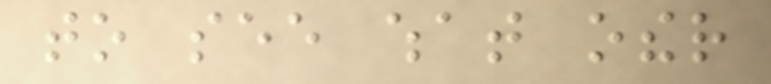to see what other
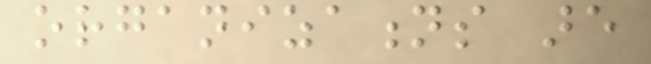organizations are
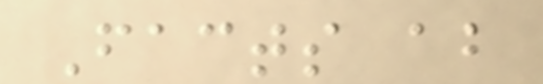Facts about
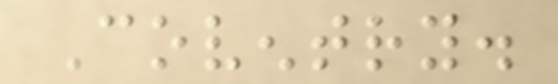Coventry.
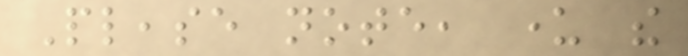Please note, under the
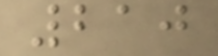210
